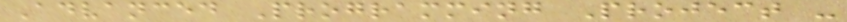Advanced Programming Project -
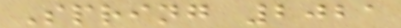Spring 2021
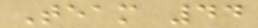Team 44
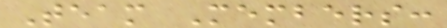Team Members:
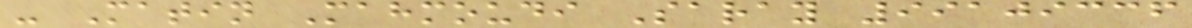- Matin Mahmoudi Saray 99109336
